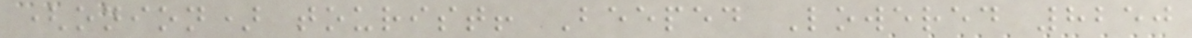(onion) tourist! Beeped Lowered 8250
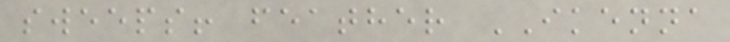sweeps! feather IKENNA
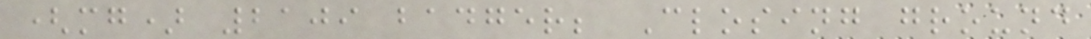(mg) 2109 badger; Closing ground
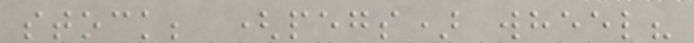stock; (pegs) wheel?
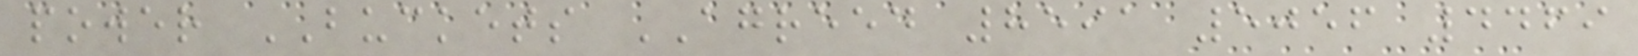power BUCKETS AGREED 8591 5056 4469
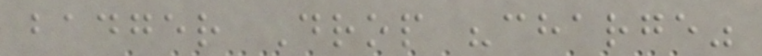badger Drop "charge"
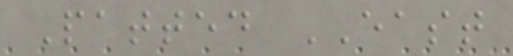Patted EAST
